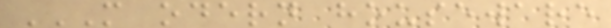M ODERN HOUSEWARE
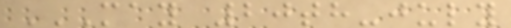MAY 20TH-JULY
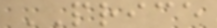PRICE
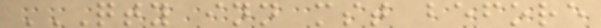QTY INN MST BEFORE
